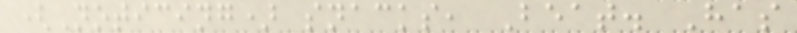(Noticing) snacks, Beat. Has
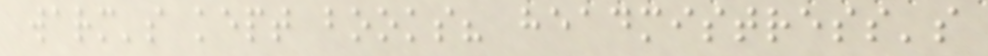warm's kept books? headmistress's
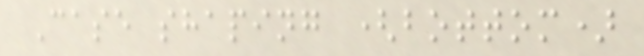Case shaping (bottom)
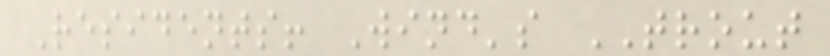Residents! Wind's TROUT
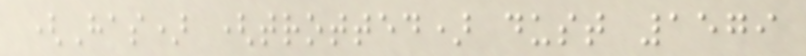(Has) (trotted) dust 1579
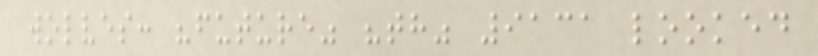wolves: "future" "th" 9131 looked
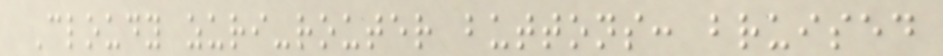Cloudy zuri-router buttons: bruised
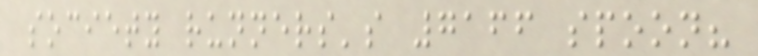society runners's 7166 spoon?
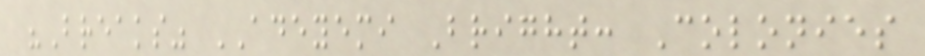"Breaks" ADEYEMI Bright: Colonies
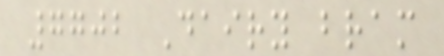7702 Dairy bram
